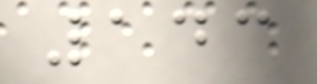143
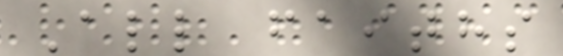All faiths
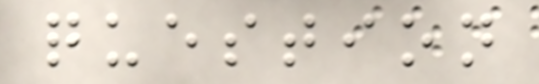question
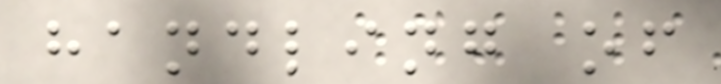handling of
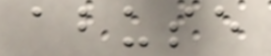abuse
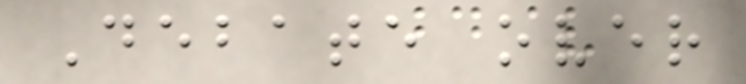Debate over
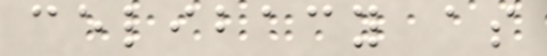celibacy as
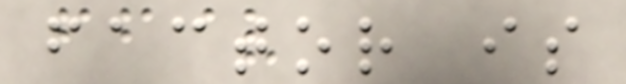factor is
